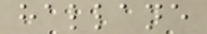hallane
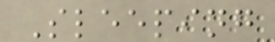Sleeping
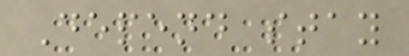Depend stay
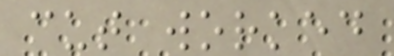cut worked
